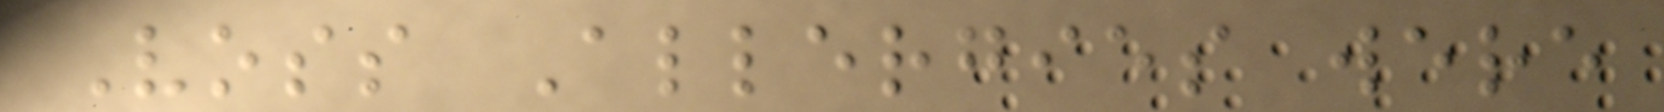Voss Allergies were
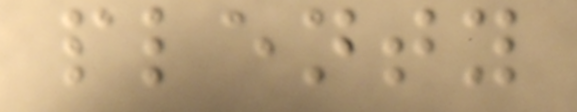plenty
